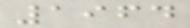1964
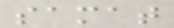samat
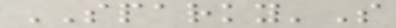SPARKY'S
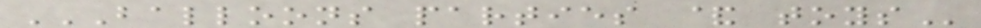BALLOONS PARTIES & TOYS
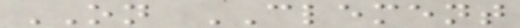ON CLEMENT
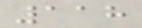118
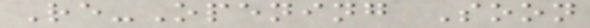Re-Opening Soon
